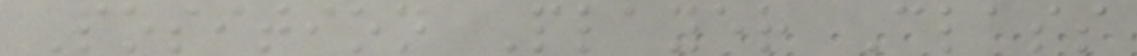Position Player Class
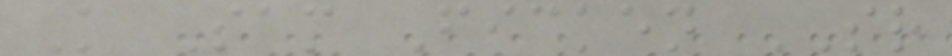K Sam Ficken SR
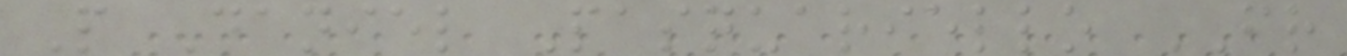P Daniel Pasquariello FR
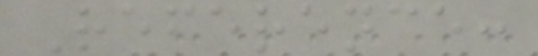Reference:
